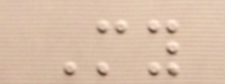My
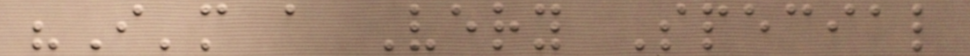"I'm a Very Special
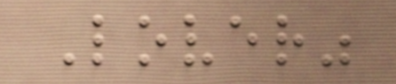Lover"
